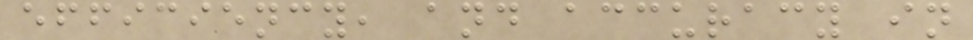efficiency, and accuracy in
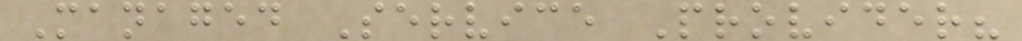Managed Service Provider?
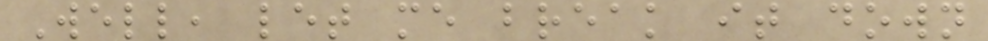Well, let me break it down
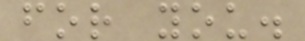for you.
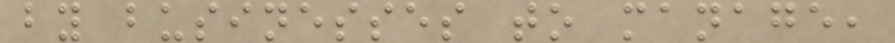by businesses to manage,
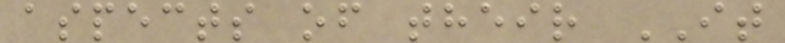aspects of their IT
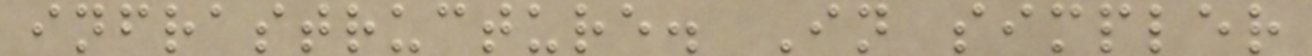infrastructure. In simpler
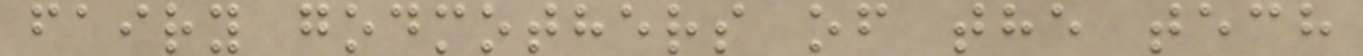fairy godmothers of the tech
